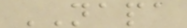NAPA
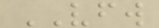VFW
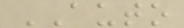AUTO
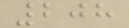208
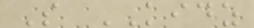S KIDZ
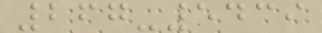267-5439
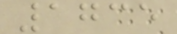1735
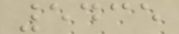5435
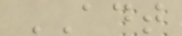ADT
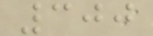300
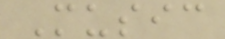Music
